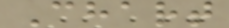Chart
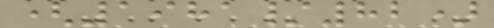(1981/82)
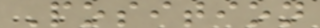Position
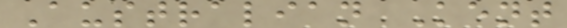Australian Kent
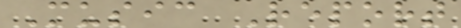Music Report
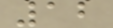12
